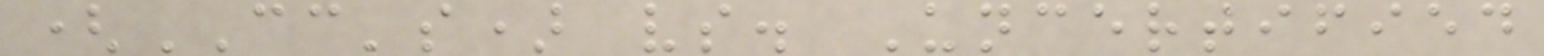(CC's) vs. Uncertified
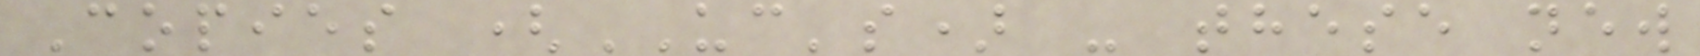Copies (UC's) - these new
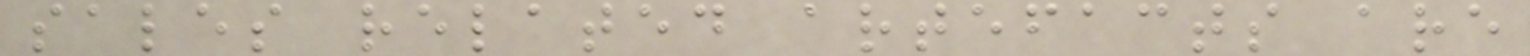sales related artefacts are
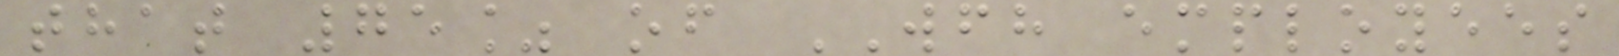that 75% of WFH employees
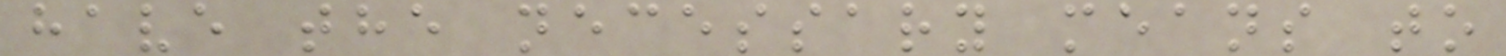have the necessary means to
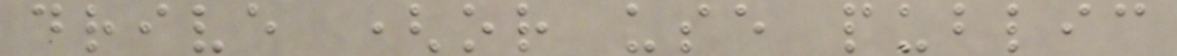drive (or use public
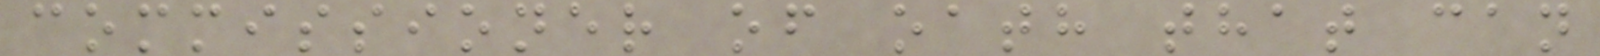commissioner of oath that can
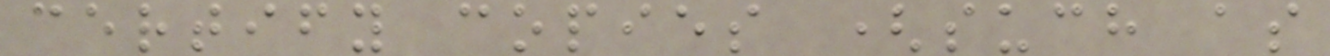certify copies (such as
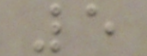5
